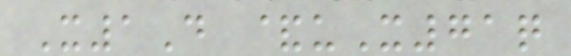X1D &uX71q
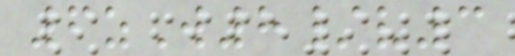6zW8/v3
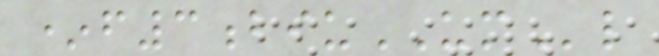*f3biuUMl
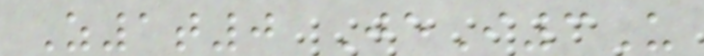Z1t0 JeI3U
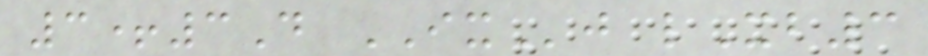3+3D IXj lXb3
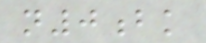n0bk
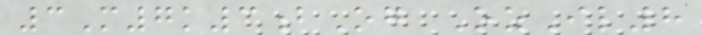3M7k3bOg OzIl8
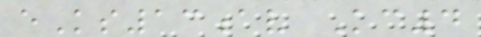eKs13av Kc4
